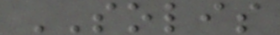SOLIS
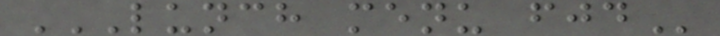LUNCH MENU FJD
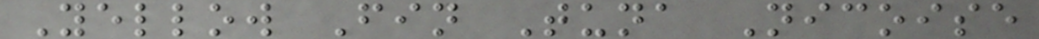Yellow Fin Tuna Nicoise
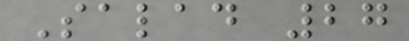Salad 27
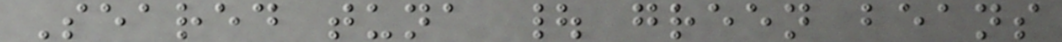Seared tuna | green beans
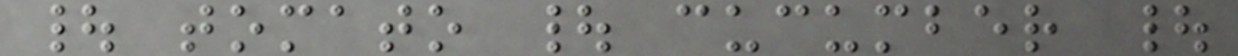| tomato | cucumber |
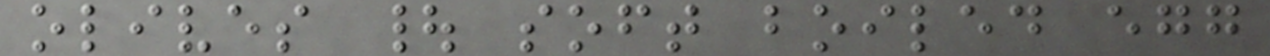olives | soft boiled egg
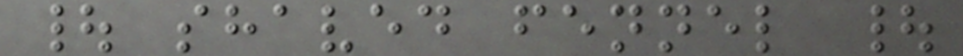| shaved fennel |
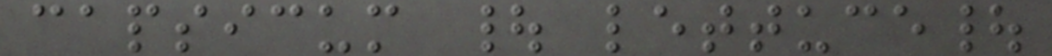capsicum | lettuce|
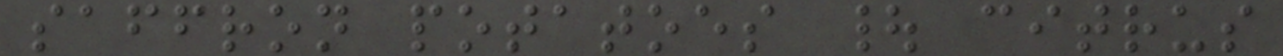saffron potatoes | citrus
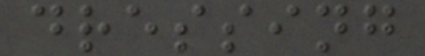dressing
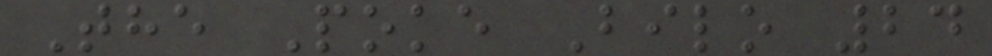The Poke Bilo 24
